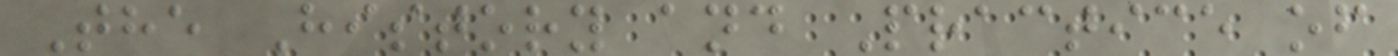The History and Practice of
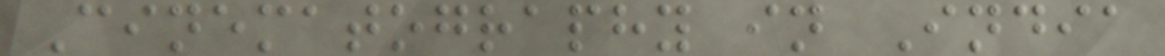Cinematography in India
